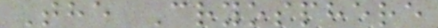The Cryosphere
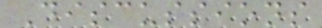Discussions
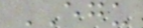EGU
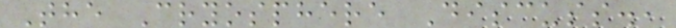The Cryosphere Discuss.,
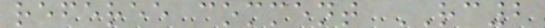referee comment RC2
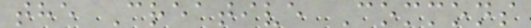the Creative Commons
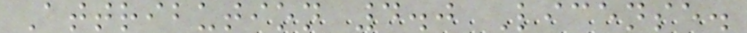Attribution 4.0 License.
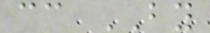cc BY
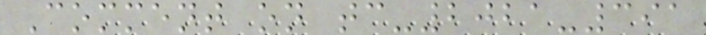Comment on tc-2021-391
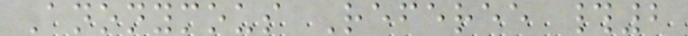Anonymous Referee #2
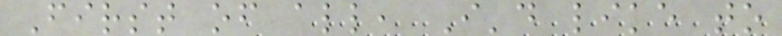First of all, I'd like to
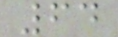64
